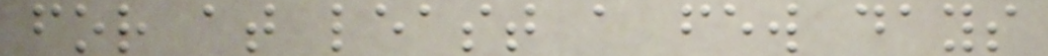for at least a few days
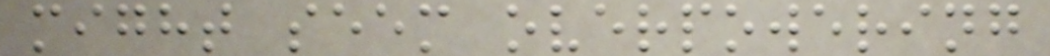might seem overpowering
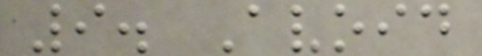9. Avoid
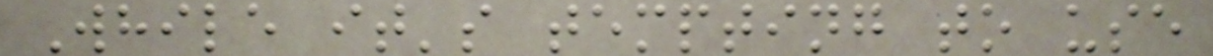While it's tempting to use
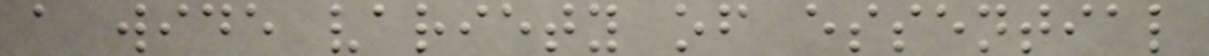a wide variety of essential
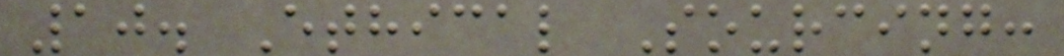10. Ethical Sourcing:
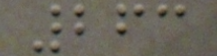263
